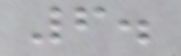6.
